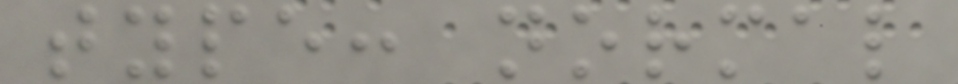type: normal
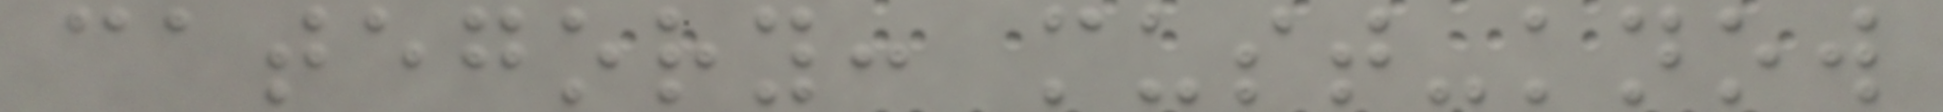category: must-know
